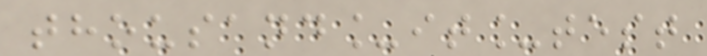thousand_it_test
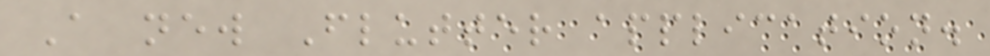A new Flutter application.
